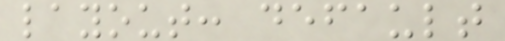layout: default
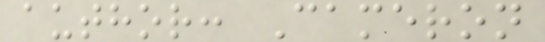author: Cameron
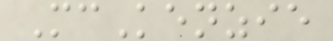McKenzie
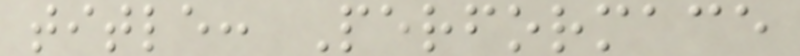title: Performace
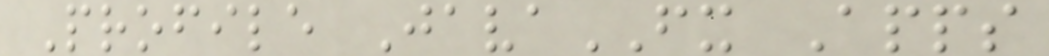Profile JavaFX Apps
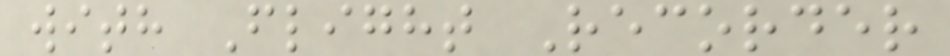with Flight Recorder
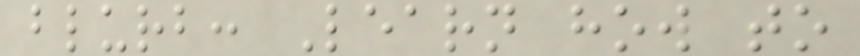blurb: Learn how to
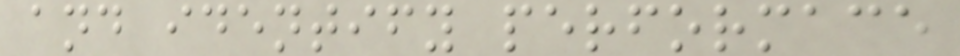and identify performace
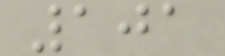101
